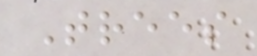Trees
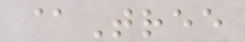@Tree
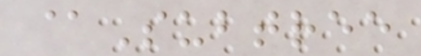@Subtree
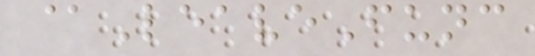@LeaveFunc
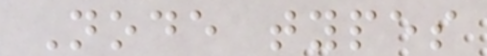Node types
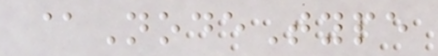@NodeType
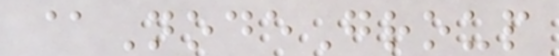@NodeGroup
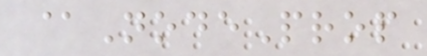@NodeProp
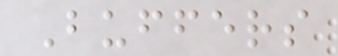Buffers
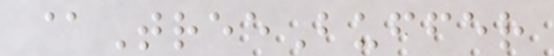@TreeBuffer
